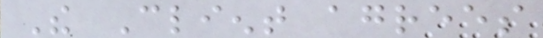The Client agrees
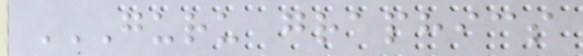GURU GRAPHICS
